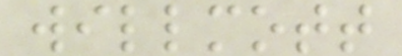willmott
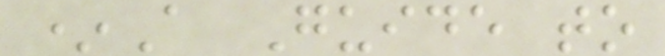*A Guide to
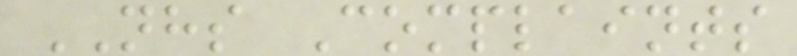NHS Complaints
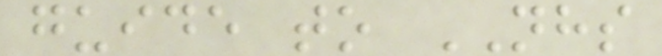guide to NHS
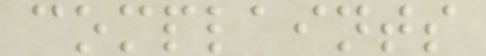complaints
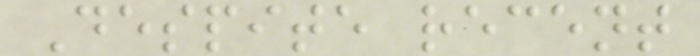Despite recent
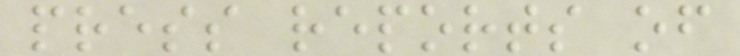press reports of
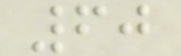60
